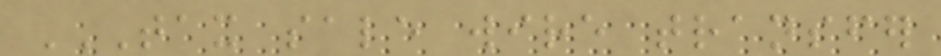TAX SALE WIRE TRANSFER
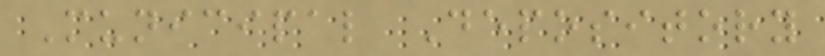Municipal Depository
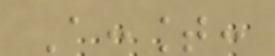Account:
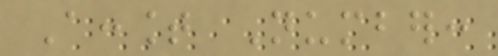Account Number:
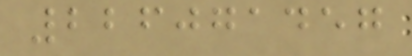226071457
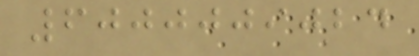6000009024
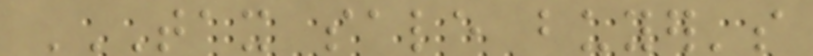TAX SALE BUYER'S
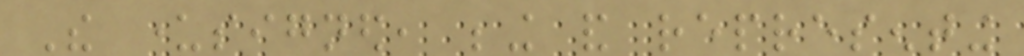The undersigned, being and representing
